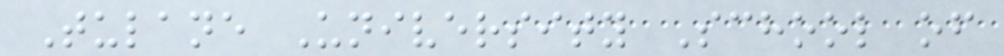Tulane University School of
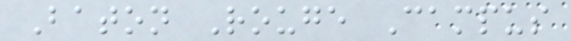Baton Rouge Campus
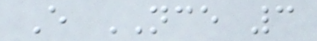E NCE 3
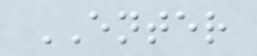ENTER
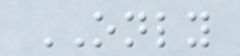ONLY
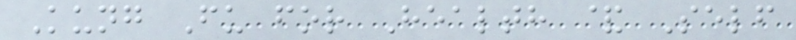Kung Fu for Health & Self
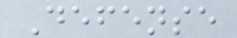Defense
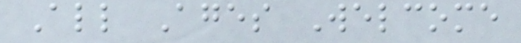All Ages Welcome
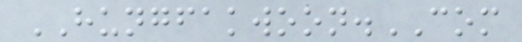HUNGFAKWOON.COM
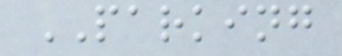PARKING
